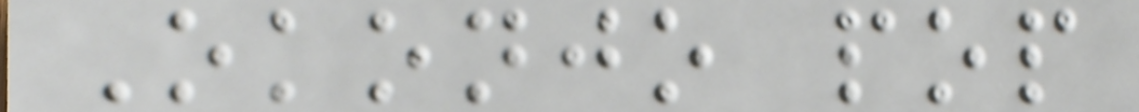Okonjo pop
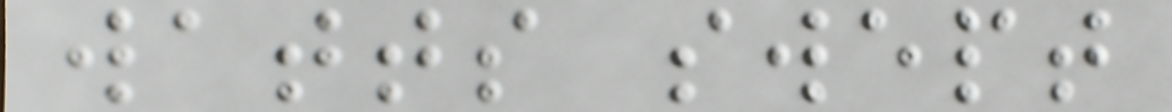watts swept
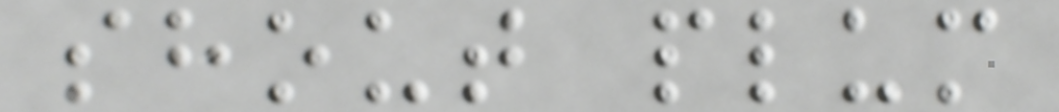shout plum
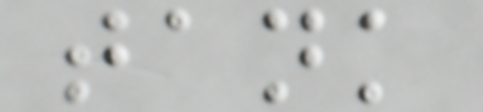tank
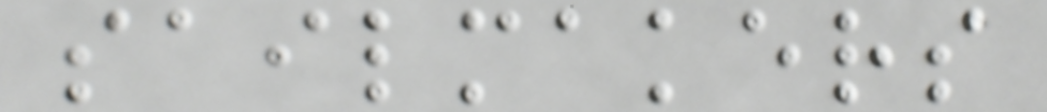sailmakers
